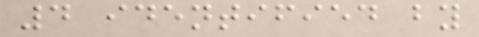4 identified by
